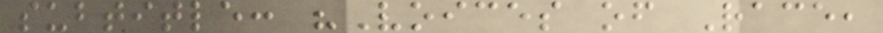subtitle: "Voices of Race,
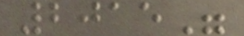2015"
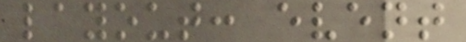layout: event
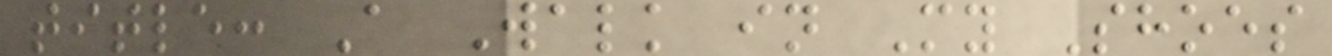title: A Walk in My Shoes
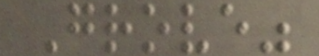Grove"
